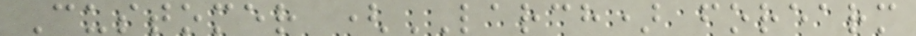Customer (LARCH) forearm
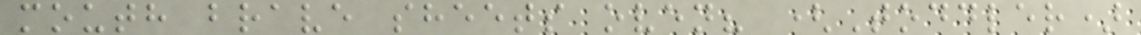mouth brave sheets oven? (Toddler)
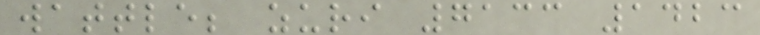wattle; zuri 7133 1423
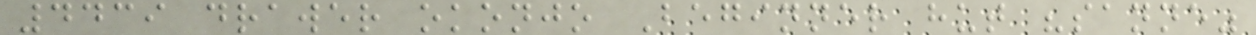4439 drawer okonjo Beginner hut "sanne"
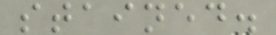stained.
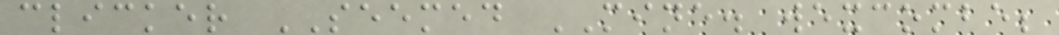clicker SEEMED MINE. wexcombe;
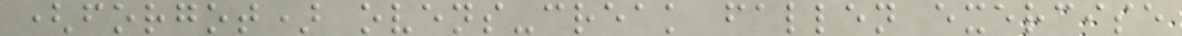(forgot) ovens-creak fallen exercise
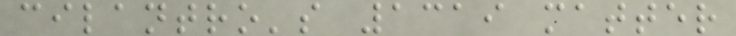cilantro's 1319 matter
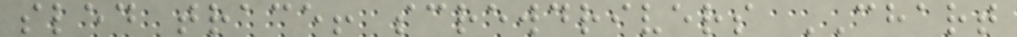sled trace! screwdrivers CHART
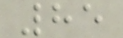85
